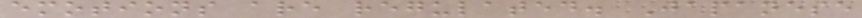emotions are regulated. Japanese
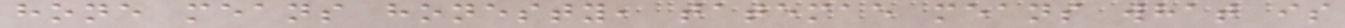hone means honesty, tatemae means what is
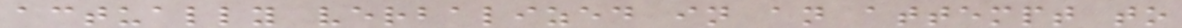actually verbalized in an attempt to
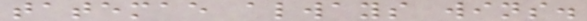tatemae always wins.
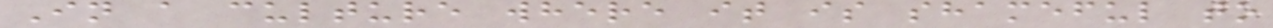In a culture where it is shameful to
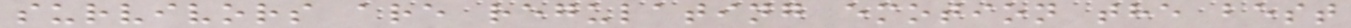survivors are regulating emotion the best
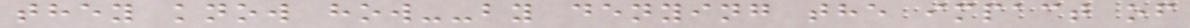they know how--by denying the impact of
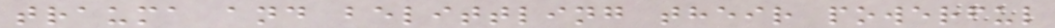trauma and belittling their powerful
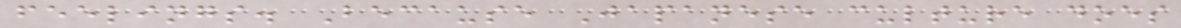feelings. Because Japanese culture does
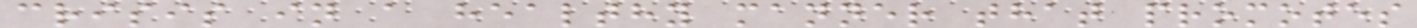crisis in a healthy manner that promotes
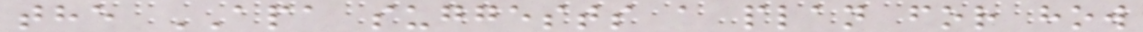the APA suggests a plan for how
